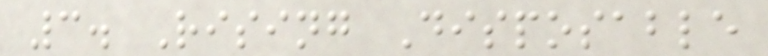3. Rising Disposable
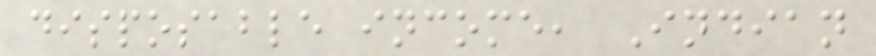disposable income, Indian
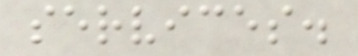services.
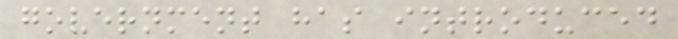government has introduced
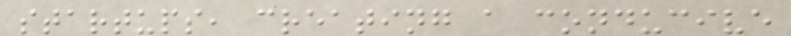startups, creating a conducive
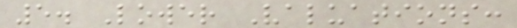5. Lower Valuations:
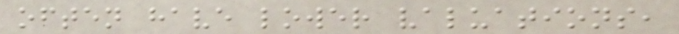often have lower valuations,
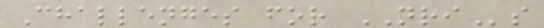Challenges for NRIs
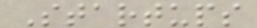Startups
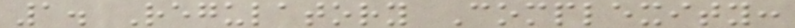1. Regulatory Complexity:
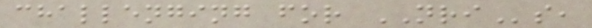challenging for NRIs,
